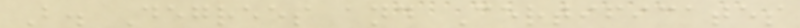B. Degrees and Certificates
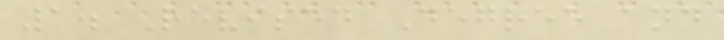1. Revised Degree and
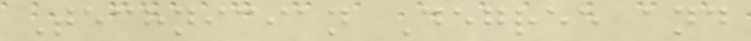Technician Degree and
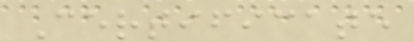Certificate
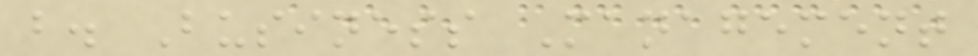b. Business Management
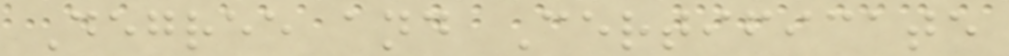Degree and Certificate
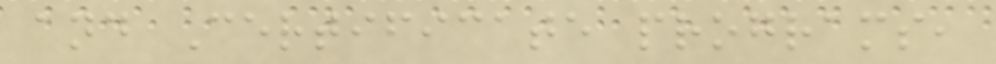and Certificate programs,
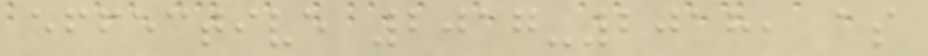effective 2017-2018, as
